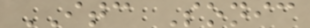ITC Sonic
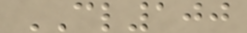CL100
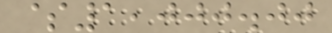$1,000.00
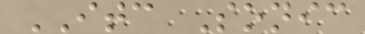ITC Sonic
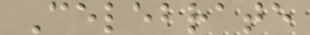Celebrate
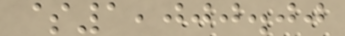$1,000.00
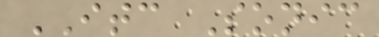ITC Sonic
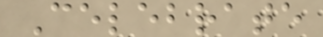Celebrate
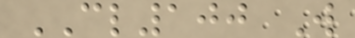CL100 W
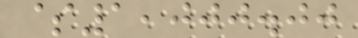$1,000.00
